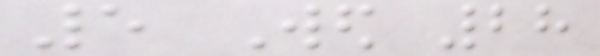5 Wed 28
